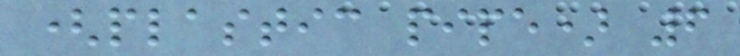(plastic pipe) 6
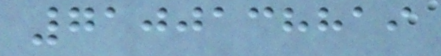7100138819
